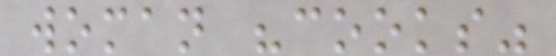woman "cooks"
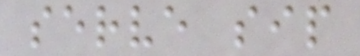serve sip
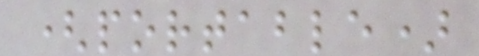(portable)
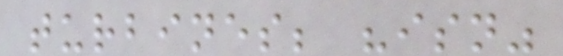turbines; "isn"
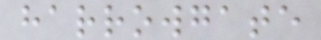harrowgate
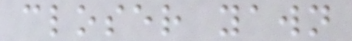closer yawn
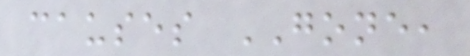causes GONE,
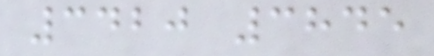3420 3845
